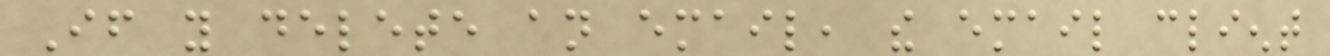If you delete an email, the email client
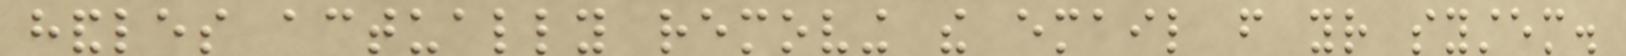handles actually removing the email from your system.
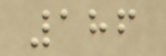186
